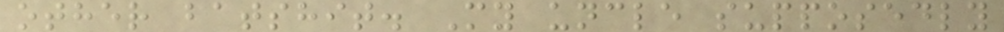other batshit. My uncle supposedly
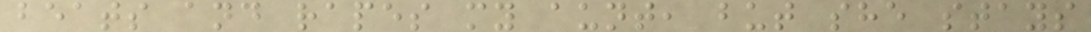beats and rapes my aunt, but she stays
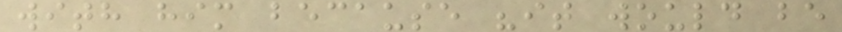with him because "it would be
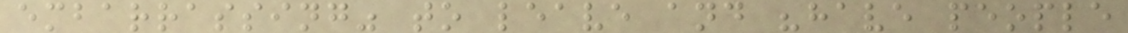embarrassing" to leave and "have people
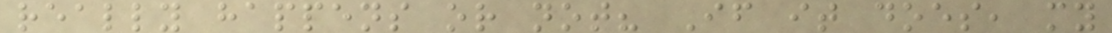really happens or not? If it does, my
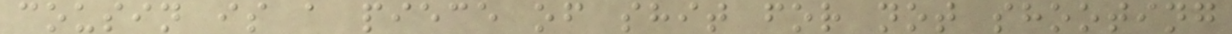cousin is a piece of shit for not shooting
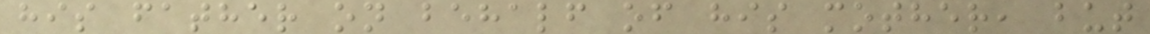his father on behalf of his mother, but
